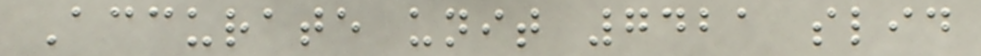Accurate unit 7421 slid
